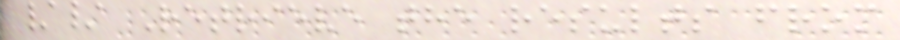// Retrieve the results from
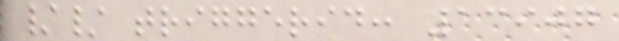// triggerid: 13907
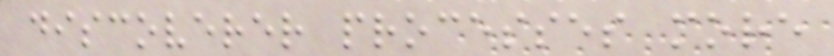discoverer processes more
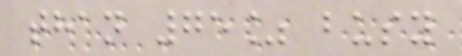than 75% busy
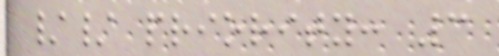// priority: 3
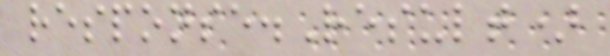response.Result)
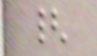{
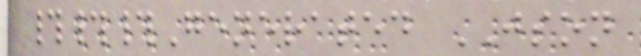###Generated JSON
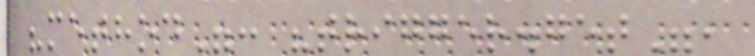"method": "trigger.get",
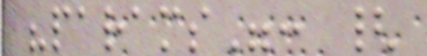"params": {
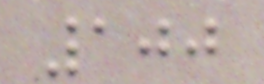100
